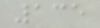135
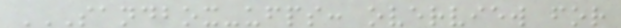SANDBOX-UFPS: OVERVIEW FOR
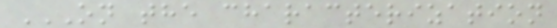ON THE CHARACTERIZATION
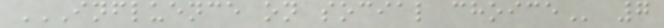INFLUENCE ON SOCIAL CHOICE 7
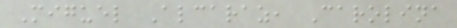Miguel Alcaraz, Carolina
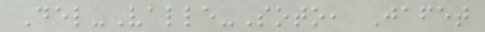Del-Valle-Soto, Jafet
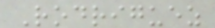Rodriguez
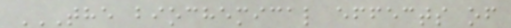THE BIOCHEMICAL EFFECTS OF
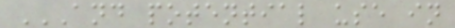AND POTENTIAL USE IN
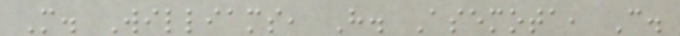M. Williams, H. Asemota, C.
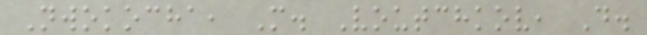Nwokocha, M. Voutchkov, D.
